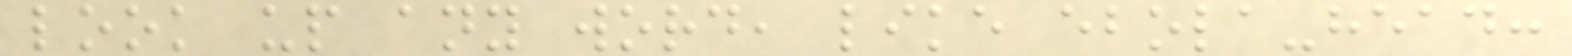look up any word, like ebola-head:
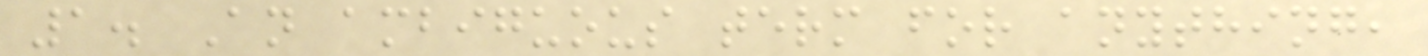1. An ambiguous term for anything,
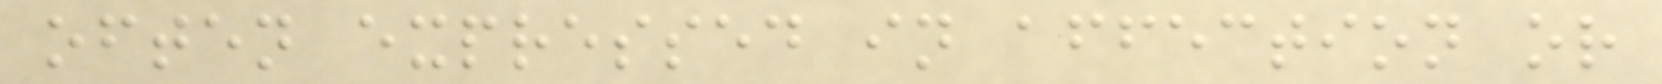often expressed in affection or
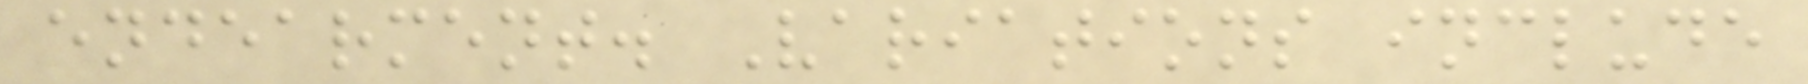endearment. Variations include
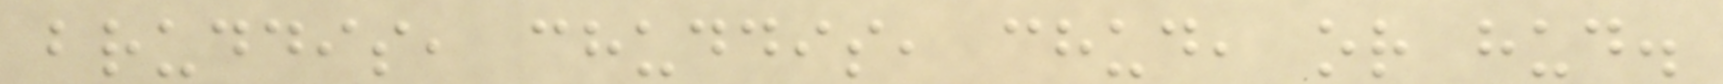bruddis, chuddis, chud, or hud.
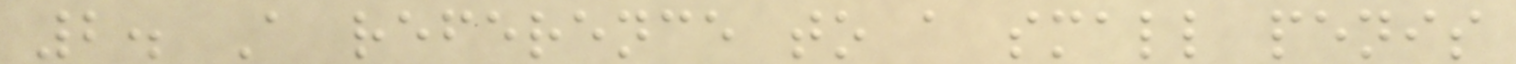2. A reference to a small penis
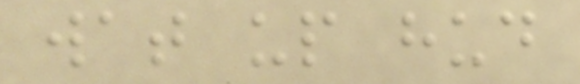wat up hud
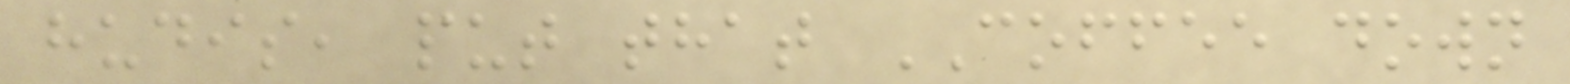hudis, put that COFFEE down
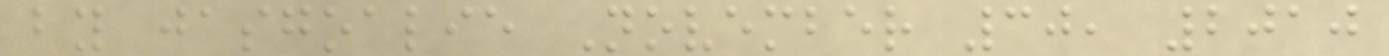by jasgoalie November 30, 2010
